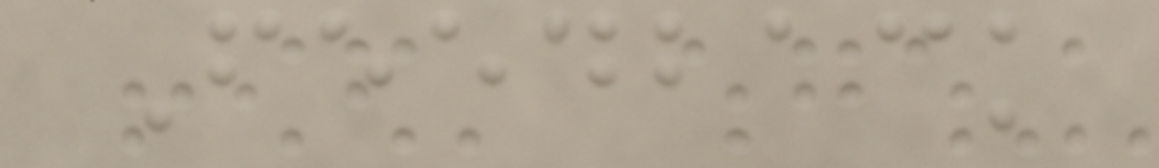Feedback
